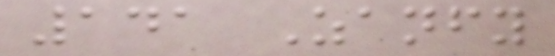141 Zanfy
